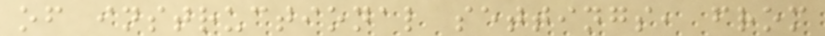of instructional settings, from
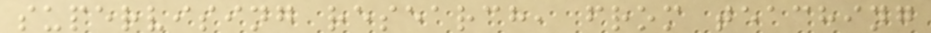supervising research, from teaching
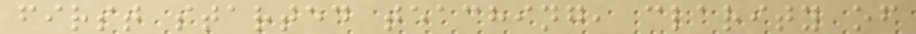first started teaching, clarity of
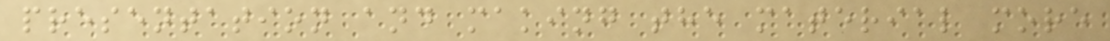presentation and making the material more
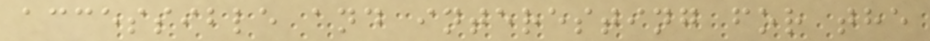accessible and interesting for the
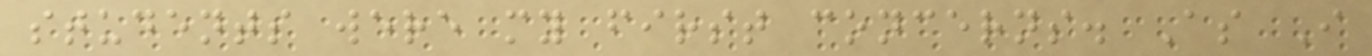students were my first concerns. As I
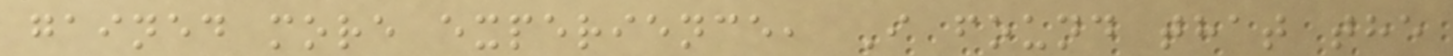gained more experience, I found that the
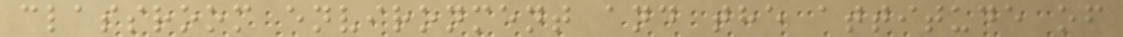classroom environment and the attitude of
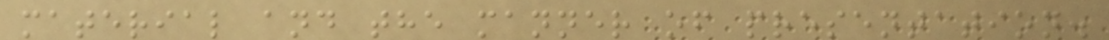material and the manner of presentation.
